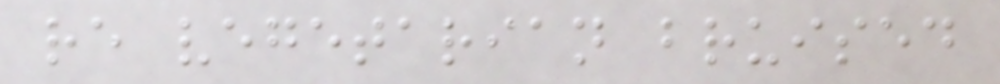re vegetarian bruised
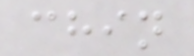chin
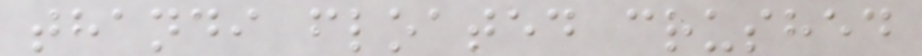thandi floated crushed
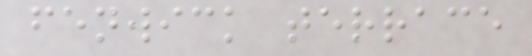fenwick terrace
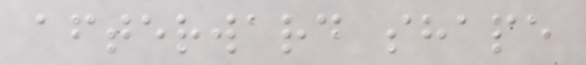afterward shape
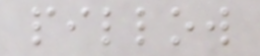pillow
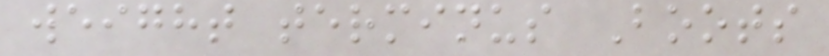weight terminus Boots
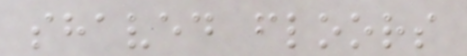shaved floors
